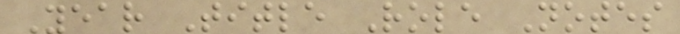Year Title Role Notes
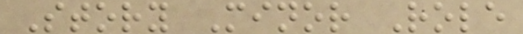Story Minor Role
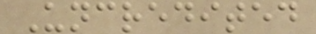Uncredited
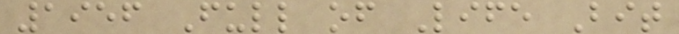1956 Full of Life Bit
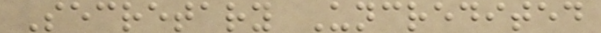Secretary Uncredited
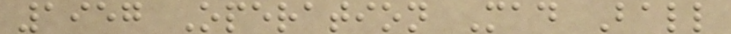1957 Operation Mad Ball
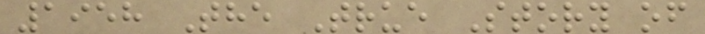1958 The True Story of
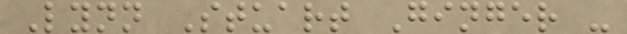Lynn Stuart Ginger -
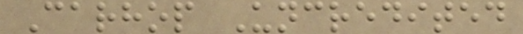Carhop Uncredited
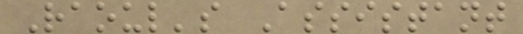Raoul's Assistant
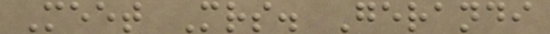Meet Mrs. Gerandi
